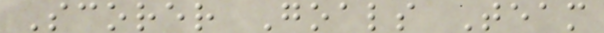Scorer Goals Team
